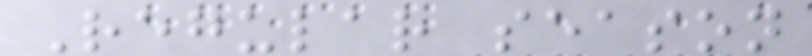Regular season
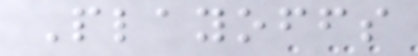Playoffs
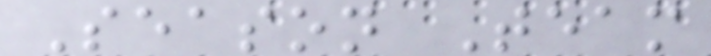Season Team
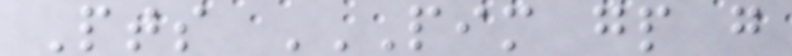Pts PIM GP G
